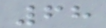68
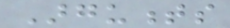Arguments
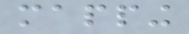mapping
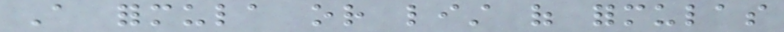A formula or list of formulas
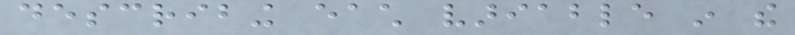describing each variable in the
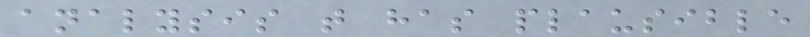analysis that has plausible
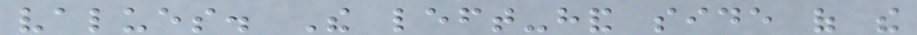values. The left-hand side of the
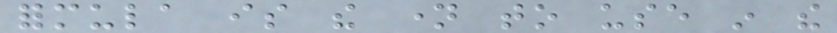formula is the name to use in the
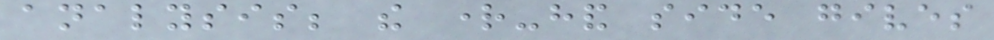analysis; the right-hand side gives
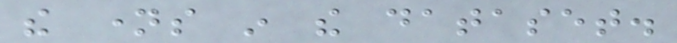the names in the dataset.
